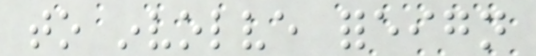to involve foreign
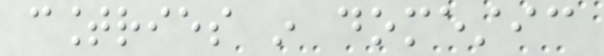countries in domestic
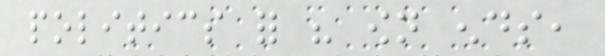politics for his own ends,
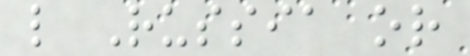like Russia or
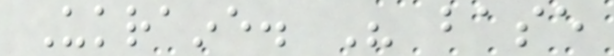Ukraine. His base
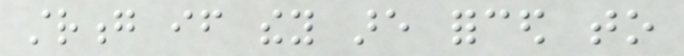strong if they are forced to
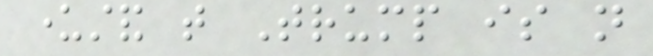understand that Trump is not
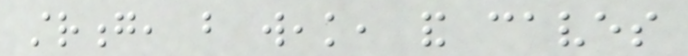strong, but weak, and caves
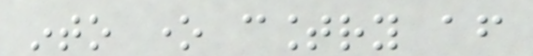into one country after
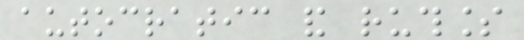autocratic and ruthless
